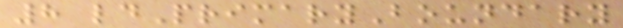8 ldPrimaryBoundary
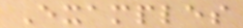Examples
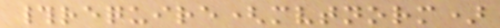#require(mvtnorm)
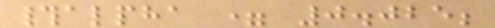#alpha = 0.025;
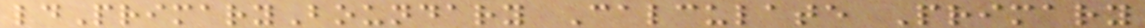ldPrimaryBoundary Calculate Primary
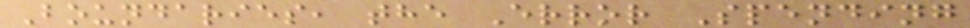Boundaries, the Error Spending
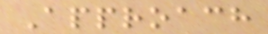Approach
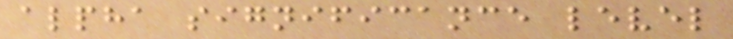alpha significance level
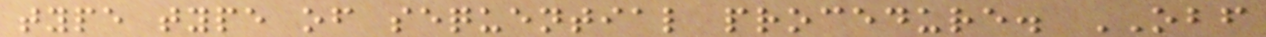type type of sequential procedure. OBF
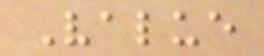Value
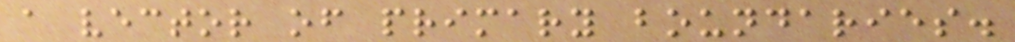a vector of primary boundaries.
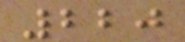220
